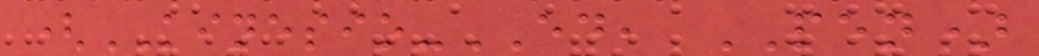(KINESIO-ED, PEN)
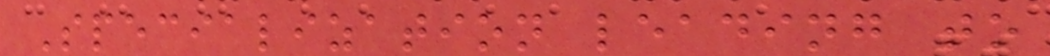Specialization leading to
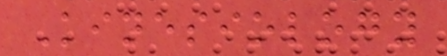Kinesiology
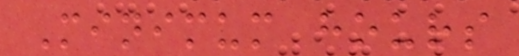Minimum hours
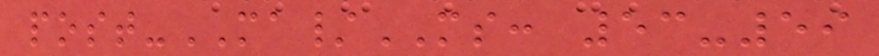post-MA/MS: 53-59
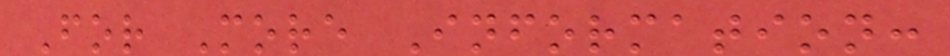For More Information:
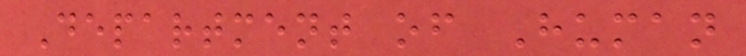Department of Human
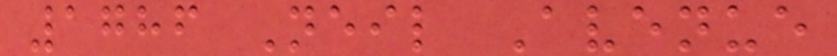1786 Neil Avenue
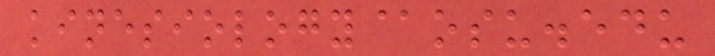kinesiology@osu.edu
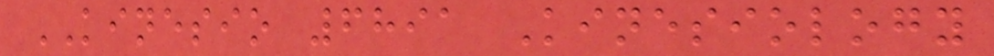KINESIO 6891 Kinesiology
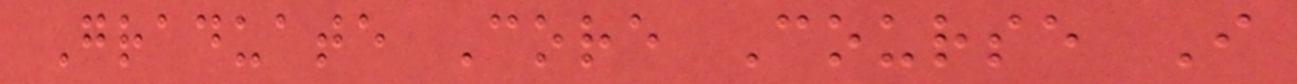Graduate Core Course I
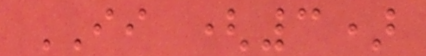II (3)
